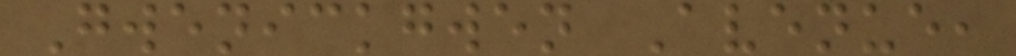Gwenickgwen Avenue,
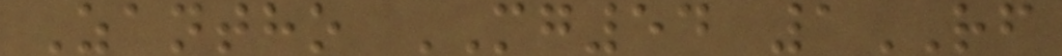Zantho MG54 1RF
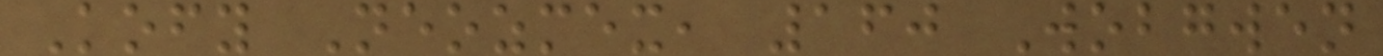Kofy Neozmex, 160 Wobgwen
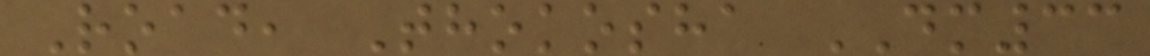Road, Thokosha DM33
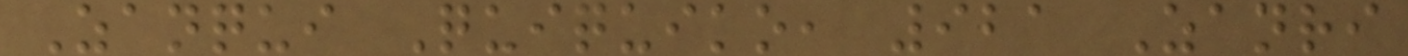Zanqui Quiquiko, 921 Zanri
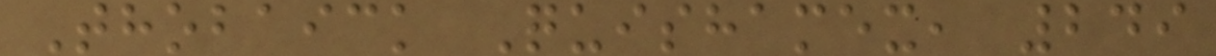Thobaick Quishamex, 249
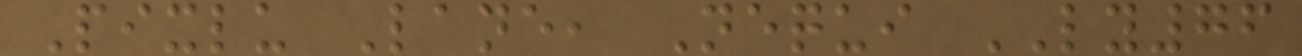Pixlu Lane, Nequi LY76
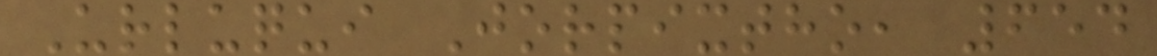Urluqui Jorpixtho, 654
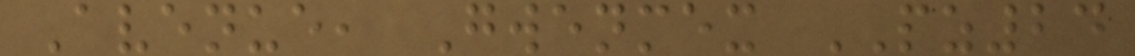Avenue, Gwenmex PZ24
